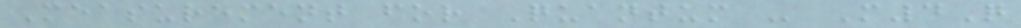Measurement for Quantum - M4Q
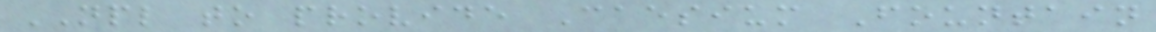NPL to provide Caesium Fountain
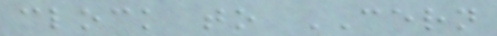clock to CERN
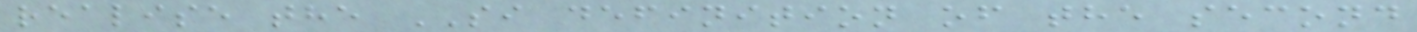realise the SI definition of the second
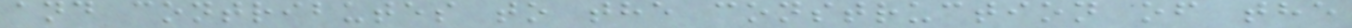and contributes to the construction of the
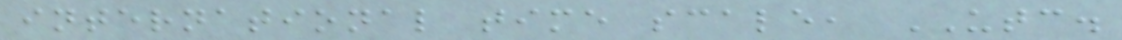international time scale, UTC.
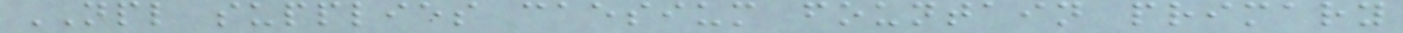NPL supplies caesium fountain primary
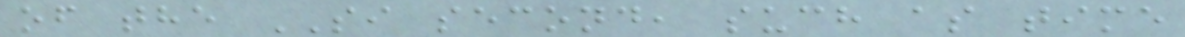of the SI second, such as time
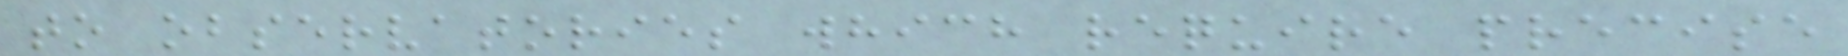to observatories which require precise
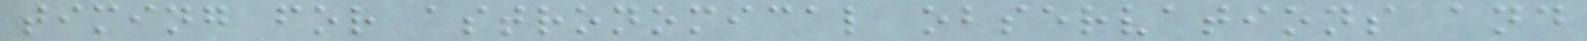timing for astronomical observations and
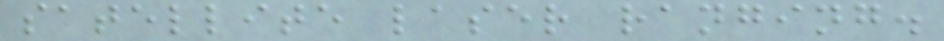satellite laser ranging.
